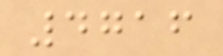4716
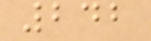242
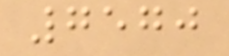7570
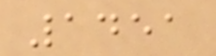1451
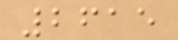2615
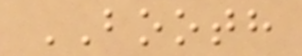BOOTH
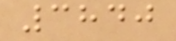3840
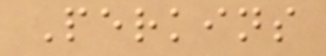Perkins
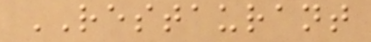RESTAURANT
